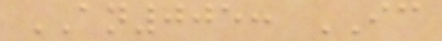AN005: IC
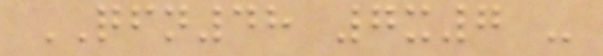QFN48 7x7 -
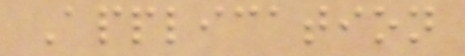Application
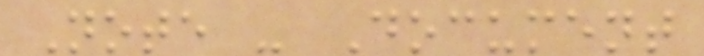Note - Document
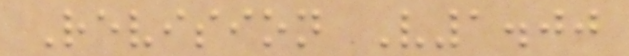Revision V1.00
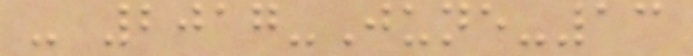- 2017-June-13
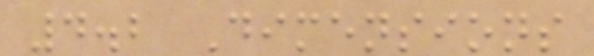4.2 Dimensions
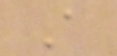A
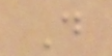D
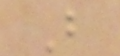B
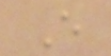E
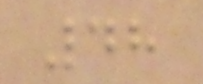48
